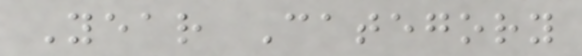Year Category
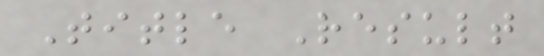Title Result
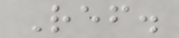Ref.
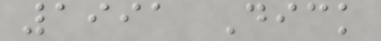1991 Dick
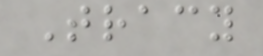Tracy
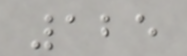125
